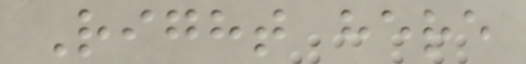Right here
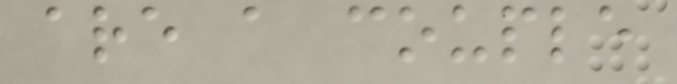are a couple
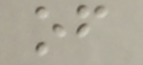of
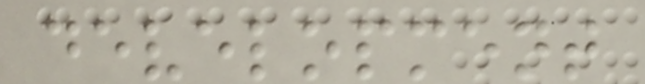development
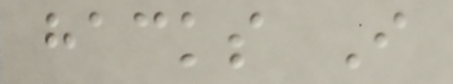hacks I
